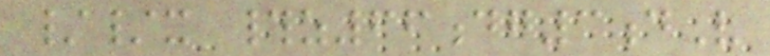//x #z66dg3dV
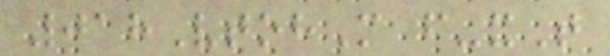018VtohM f-xT
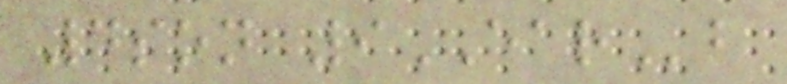4son 9EARb
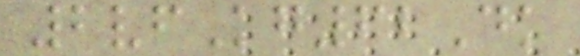2vfKg62Dk
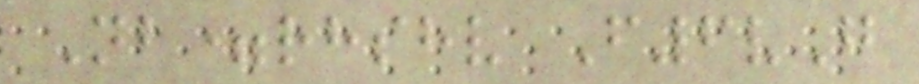Nb=rhshv F6vG
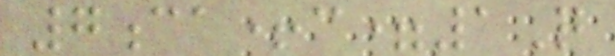7ca+c=1Q
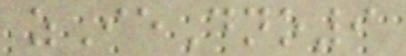zIeDno9
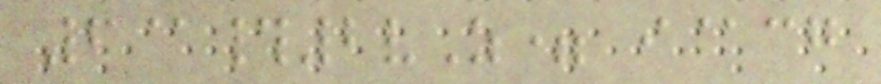6@#2vZ= i@cg
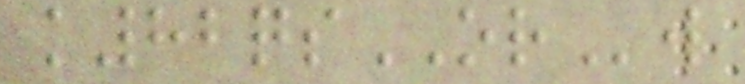k82qsORw
